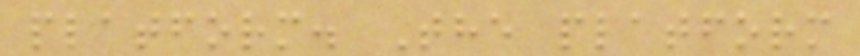platform. The platform
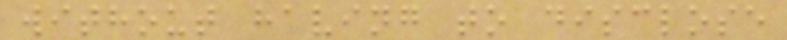without having to disclose
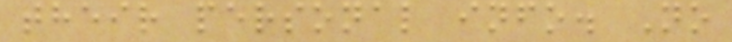their personal info. No
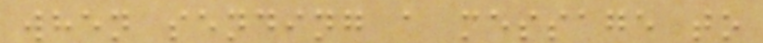when sending a message to
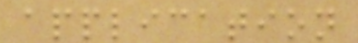application
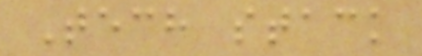Tech stack
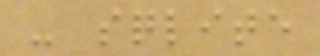- sqlite
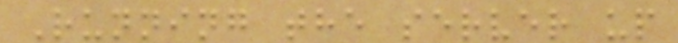Running the server up
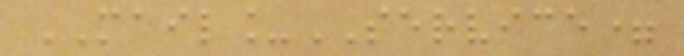MAIL_SERVICE=
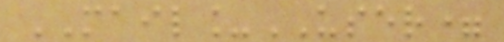MAIL_USER=
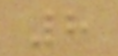8
